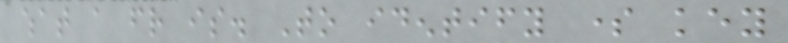what a friend is. To identify some key
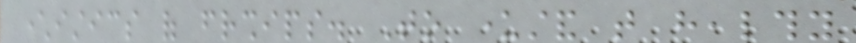characteristics of friendships. To understand that healthy
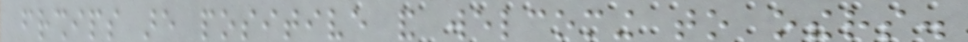friendships are positive and welcoming to others.
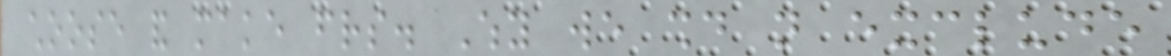choose and make friends. Why we should not exclude
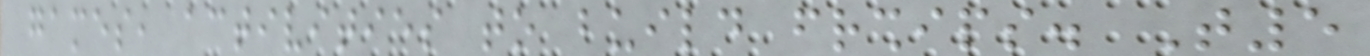games, activities to build friendships. T5
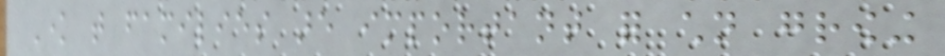Know that families are important for children growing
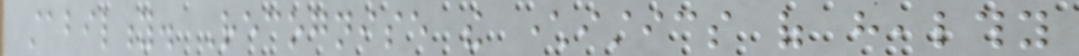stability. Recognise the characteristics of healthy
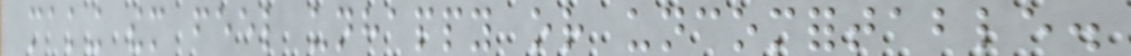making them feel unhappy or uncomfortable.
